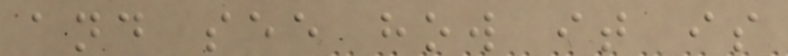and see how it is
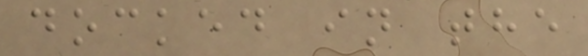docked in the
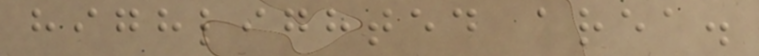highlighted area.
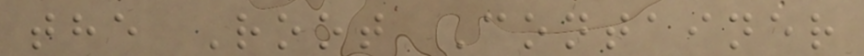the Root Container
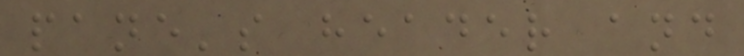pane's header and
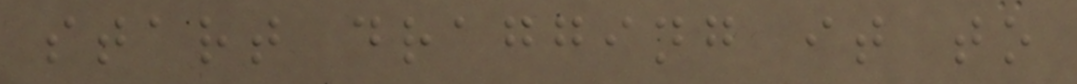start dragging it to
